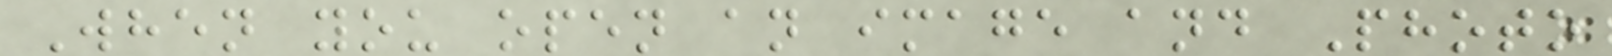When you open an image and Photo
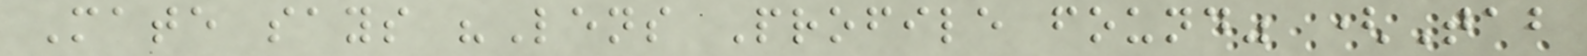Mate says "Lens Profile found" (Tab
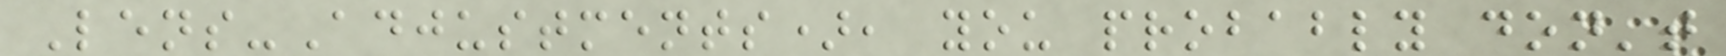Lens-Adjustments), you probably don't
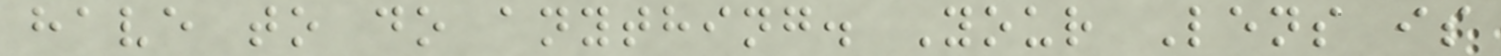have to do anything. Your Lens is
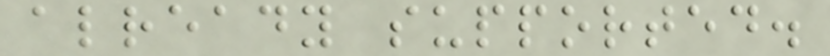already supported.
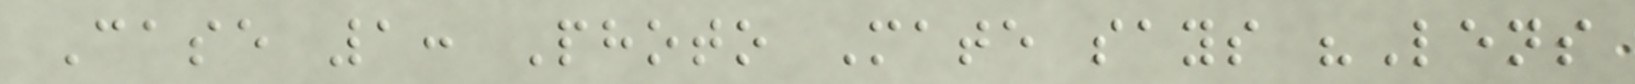Case 1: Photo Mate says "Lens
